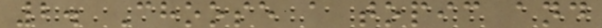2. Choose a topic and
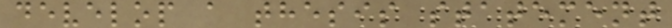develop a thesis statement
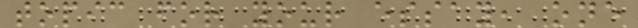topic for your essay, one
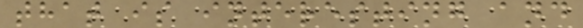that is interesting and
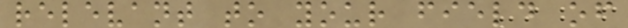relevant to your field of
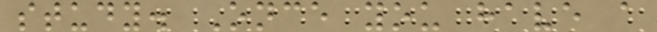study. Once you have a
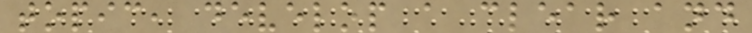topic, develop a clear and
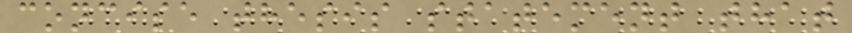concise thesis statement that
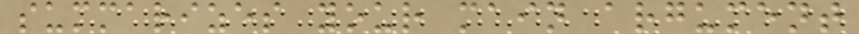summarizes your main argument
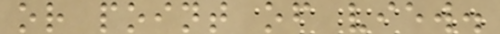or point of view.
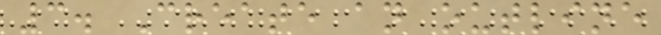3. Create an outline
